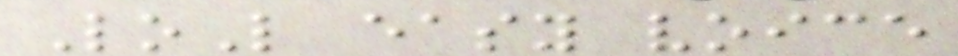LoL easy voice
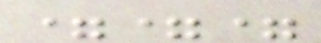===
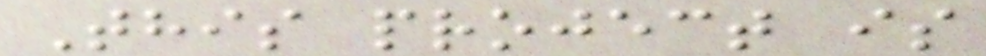This project is
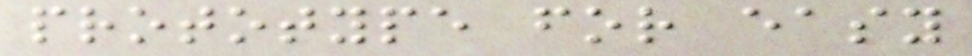prototype for easy
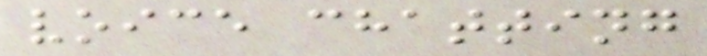voice chatting
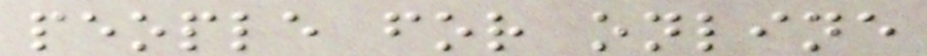people for online
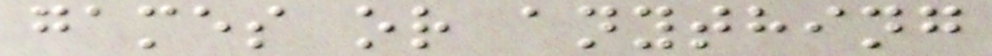games or anything
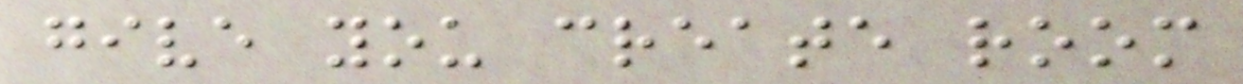give you create room
